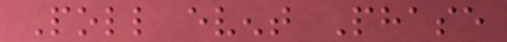Poll event Phase
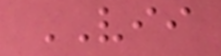VII
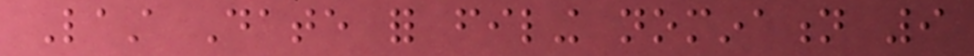Last Date for filing nomination 9
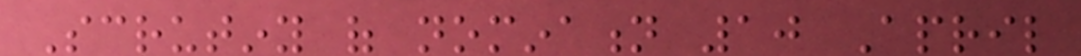Scrutiny of nomination 10 April
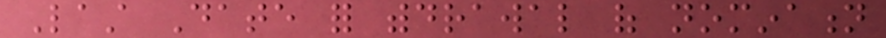Last Date for withdrawal of nomination
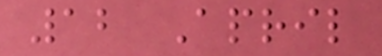12 April
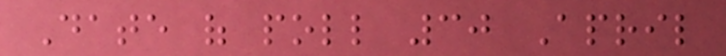Date of poll 30 April
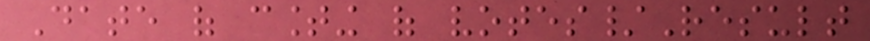Date of counting of votes/Result
